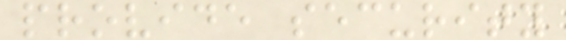provide security
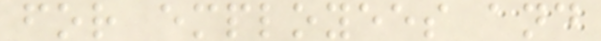for employees and
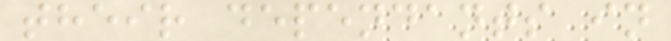their dependants in
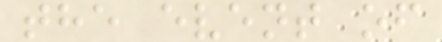the event of
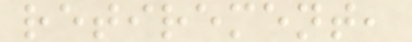retirement,
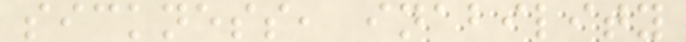sickness, inability
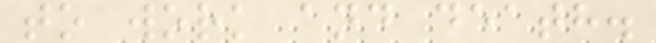to work and death.
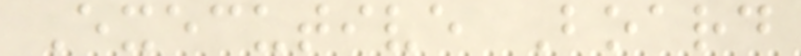Executive Board
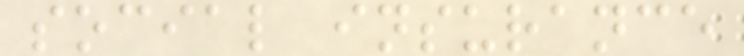social insurance
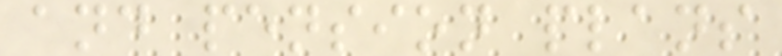and pension plans
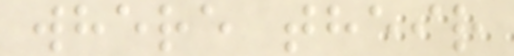where their
